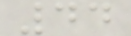44
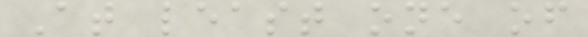At least one of
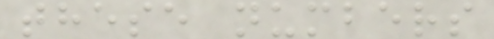these numbers
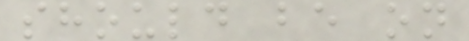should be on
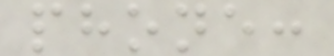phone:
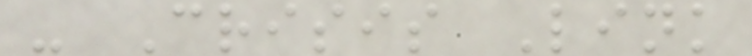- Crisis Link
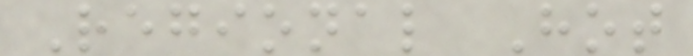Regional Hot
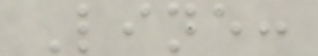Line:
